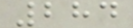284
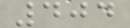404
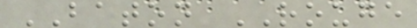BATON ROUGE
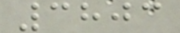3803
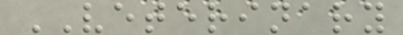VETERINARY
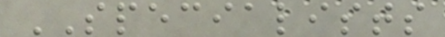SPECIALISTS
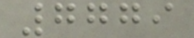7779
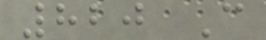820 C
